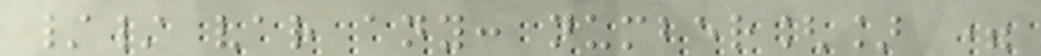// var any: number[] =
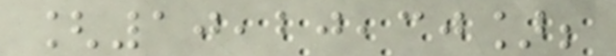[10,20,30];
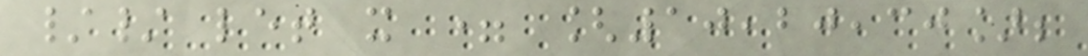// let x = [10,20,30];
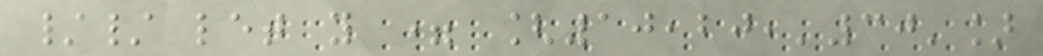// let y = [10,20,'30']
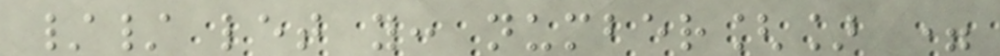// let y: number[] =
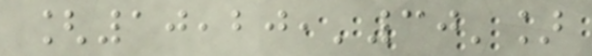[10,20,'30']
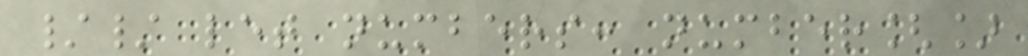// let numbers: number[]
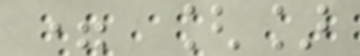= []
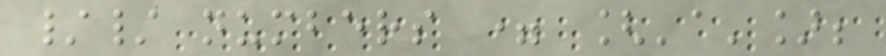// numbers = ['a'];
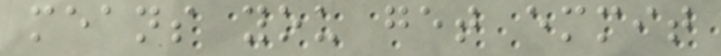means you get emmit
